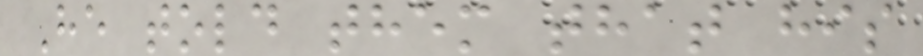He told them that his
